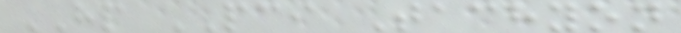HP PCI Tachyon
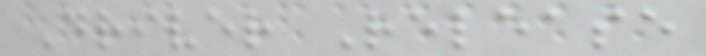Driver Release
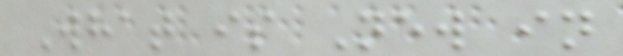What is New in
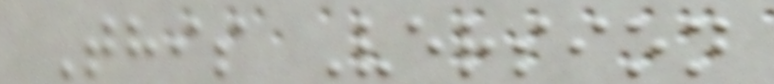This Version
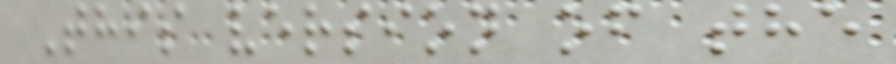This version of the
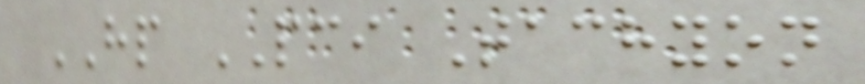HP PCI Tachyon
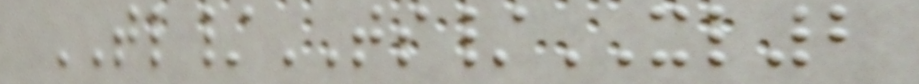TL/TS/XL2
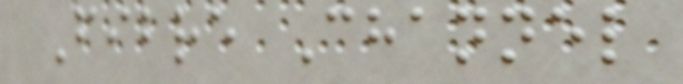Fibre Channel
